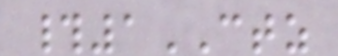#1CTZ
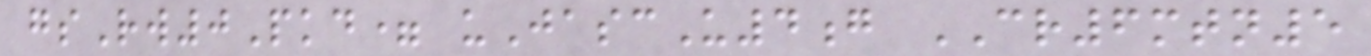gsRw0Pkd= uJascU4g CR6mtn5
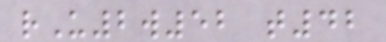rU2w52 t42
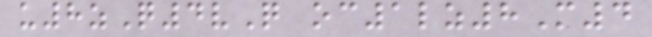u8zQ4vQ oc1lz8M4
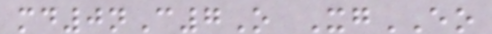md0nC7O XgEO
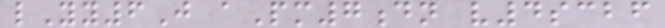lYy6J aPm7dn v4scbf
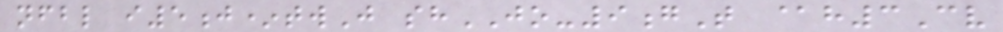nfbl i5j*twJ shJO-9gT @h3Cv
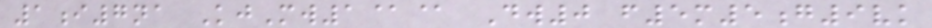1i7na KjMw1@@ Dw0 f5m5g9vk
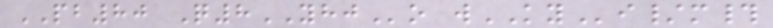PB80 Q8YHJo wKYi/m#
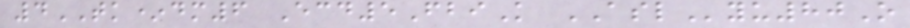4TK*dm6 Ecd5FbiK ASLyu80O
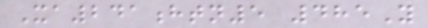Xa241htn5 485Y
